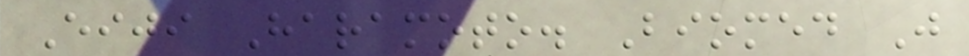Eiji Haramoto. Biomed J
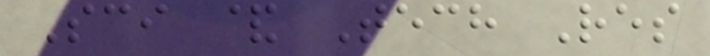Sci & Tech Res
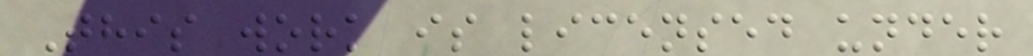This work is licensed under
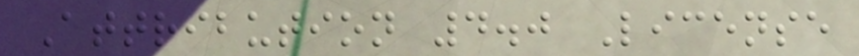Attribution 4.0 License
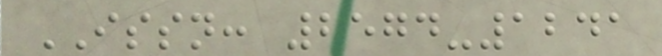ISSN: 2574-1241
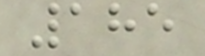185
